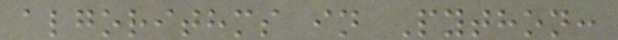algorithms in Python:
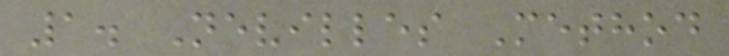1. Nevilles Method
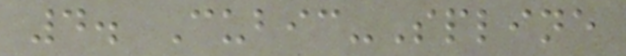4. Cubic-Spline
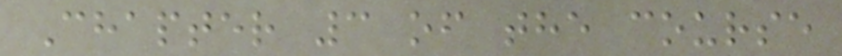Chapter 3 of the course
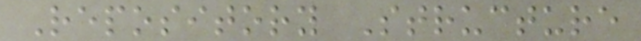Repository Structure
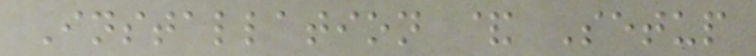Installation & Setup
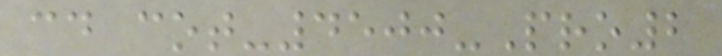cd cot-4500-Pro2
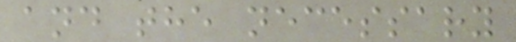and the necessary
